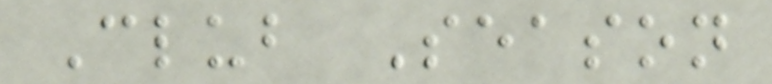Club Season
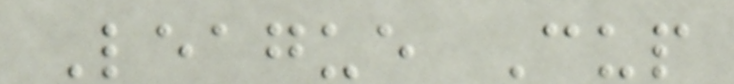League Cup
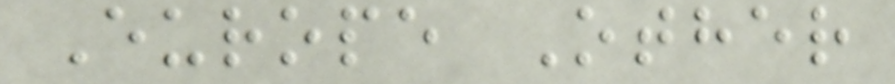Europe Other
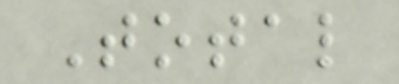Total
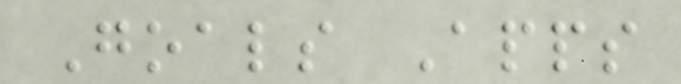Goals Apps
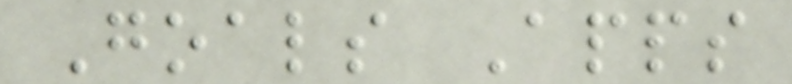Goals Apps
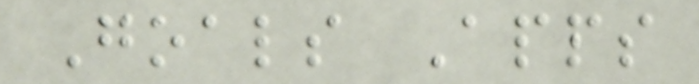Goals Apps
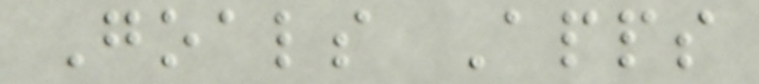Goals Apps
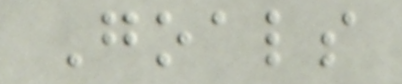Goals
